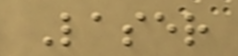Laser
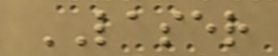LASER
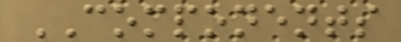COMPONENTS
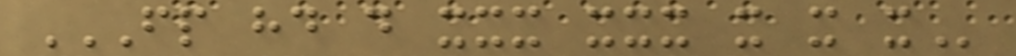FP HD D XXX XXX X X X
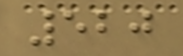520
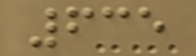635
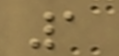1
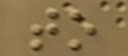to
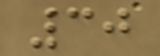30
